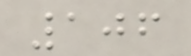106
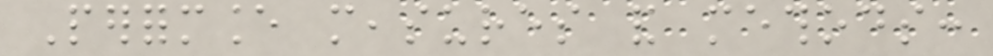Performance measures and methods:
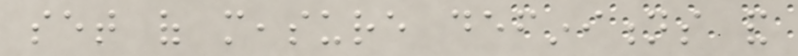set of measure definitions and
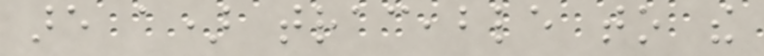are a) traceable to the
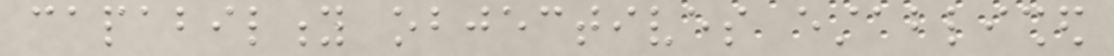capability objectives established
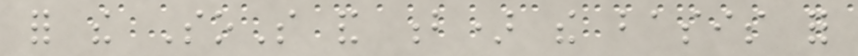for the SoS and b) the basis for
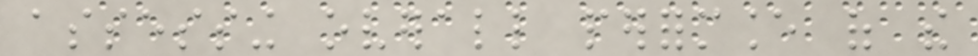assessing overall performance of the
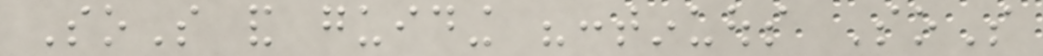SoS and guiding "continuous SoS
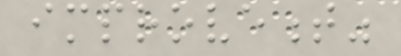improvement"
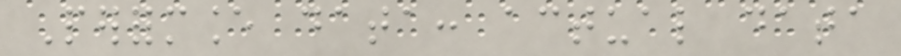Performance data: actual data
